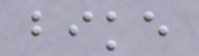bike
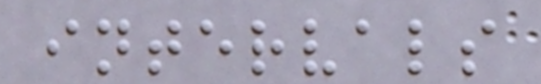intervals
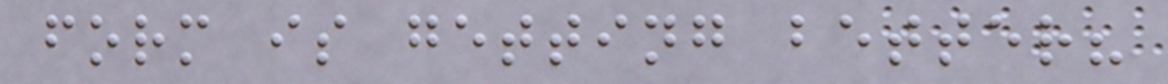form is getting better?
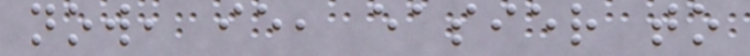now, ie, easier to
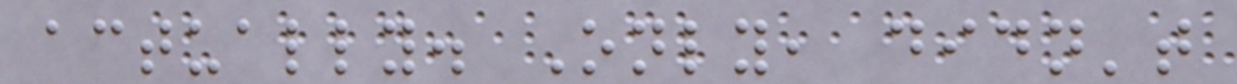actually. Only, didn't
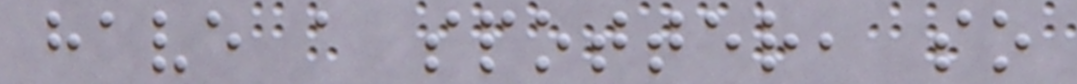have a spotter, so
